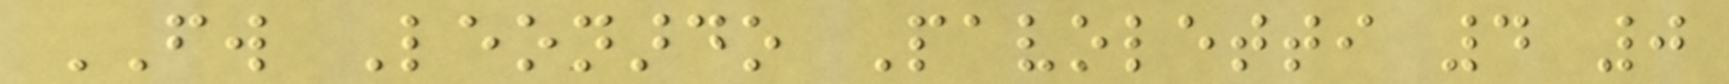FW Leonardo Pavoletti 4 0
